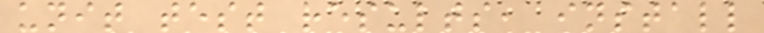unit test results, install
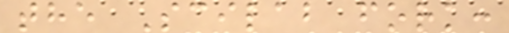the Scilab fork:
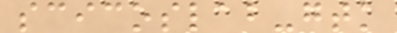scicoslab-gtk
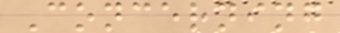Concerning
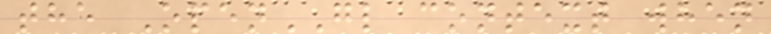the OpenGL context when
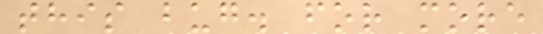this bug. for more
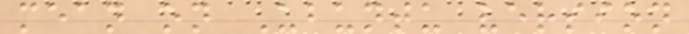mean on Ubuntu version
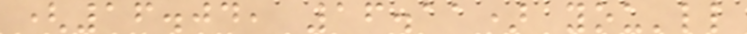(16.04, 16.11) you'll
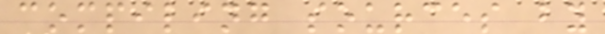compiling sources by
